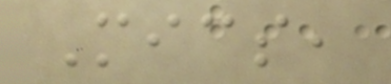Mics,
